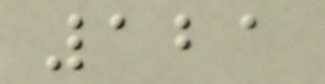121
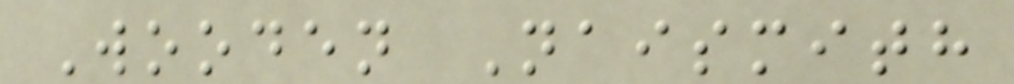Wooden Naismith
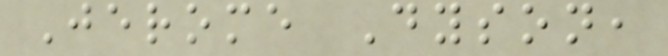Jerome Dyson,
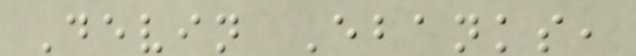Devin Ebanks,
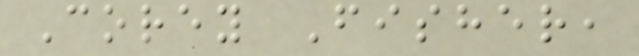Corey Fisher,
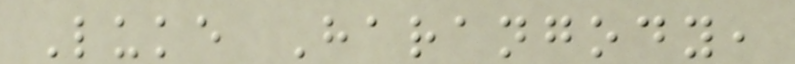Luke Harangody,
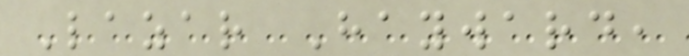Lazar Hayward,
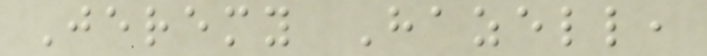Jeremy Hazell,
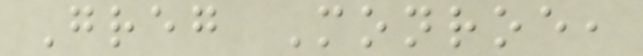Greg Monroe,
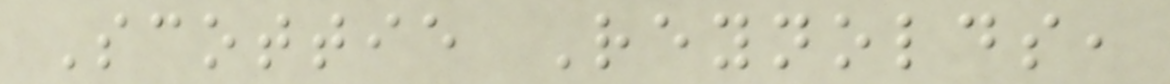Scottie Reynolds,
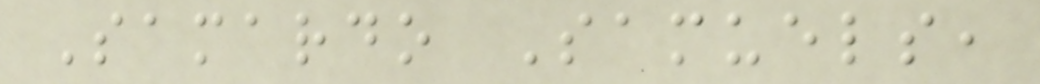Samardo Samuels,
